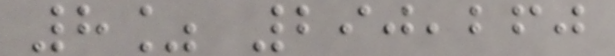8% 290,260
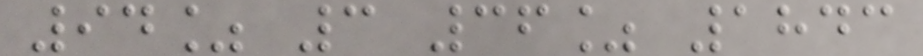94% 3 36% 1843
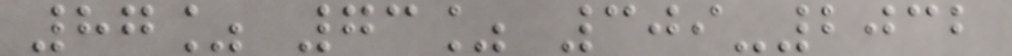87% 73% 309-2032
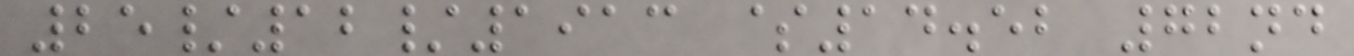25/12/1913 $14.52 72nd
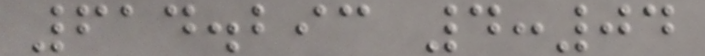614.293 4:04
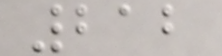212
